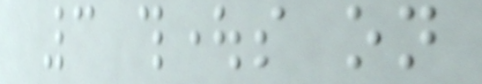3 thoughts on
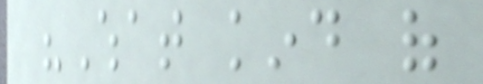"What kind of
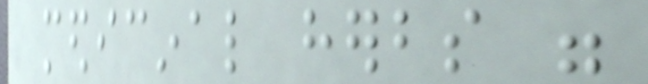medicinal herbs were
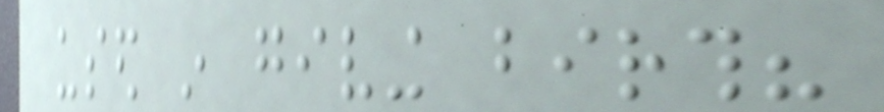used in giving birth?
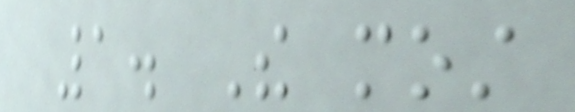1. The most
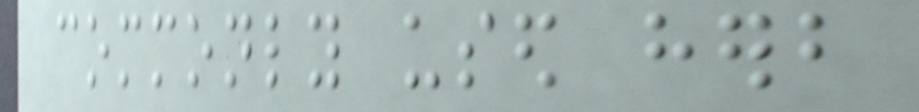commonly used herb
